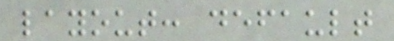layout: default
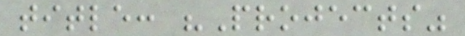title: "Projects"
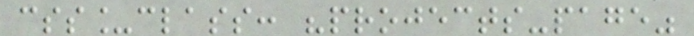css_class: "projects-page"
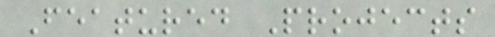Featured Projects
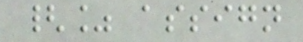{% assign
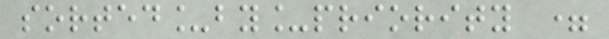sorted_by_priority =
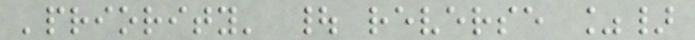'priority' | reverse %}
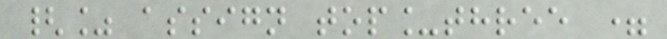{% assign top_three =
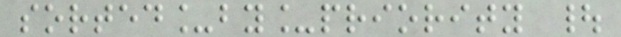sorted_by_priority |
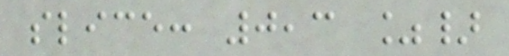slice: 0,3 %}
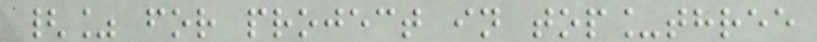{% for project in top_three
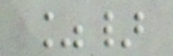%}
